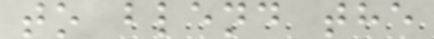to blend the
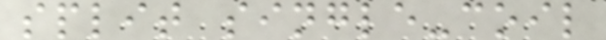split single-coil
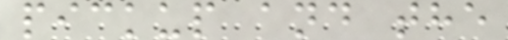pickup and the
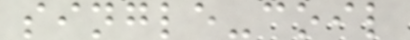single-coil
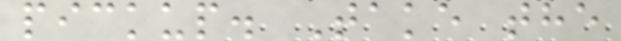pickup. Take the
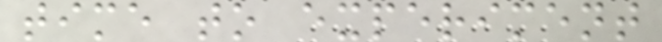time to experiment
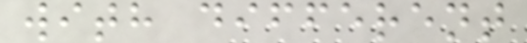with different
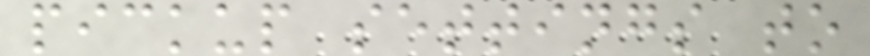pickup settings to
